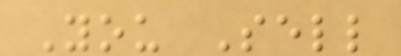You Sell
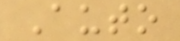Auto
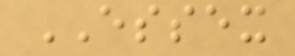ESSEX
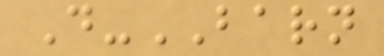D-BARN
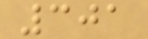301
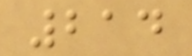214
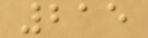215
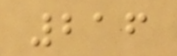216
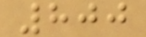800
